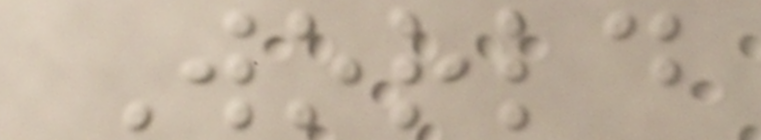World
